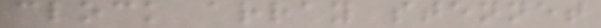clock array stennet
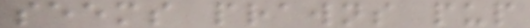seems prawns pup
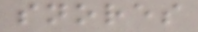snores
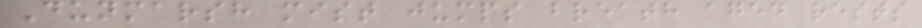Dunmarsh mist jumps breath aged rests
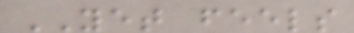YET feels
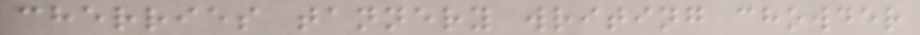cherries tannery writing chowder
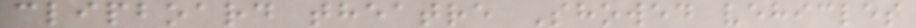clipboard theatre Showed vehicles
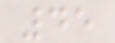45
